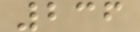236
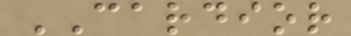CARDIOR
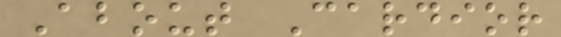About Cardior
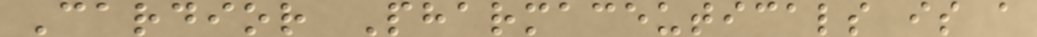Cardior Pharmaceuticals is a
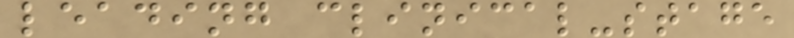leading clinical-stage
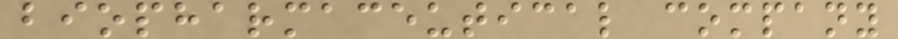biopharmaceutical company
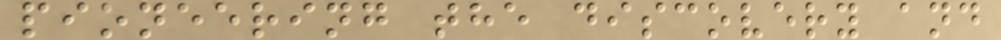pioneering the discovery and
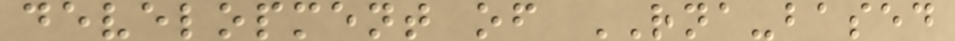development of RNA-based
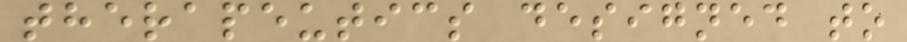therapeutics designed to
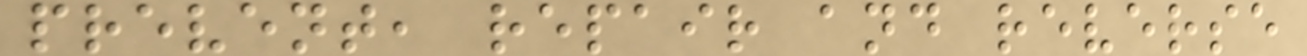prevent, repair and reverse
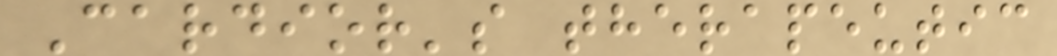Cardior's therapeutic
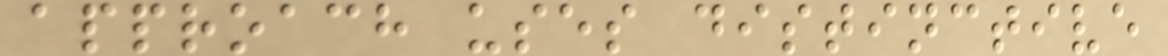approach uses distinctive
